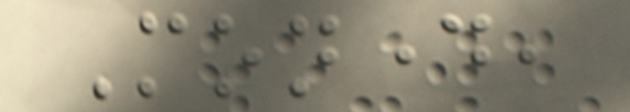Monday,
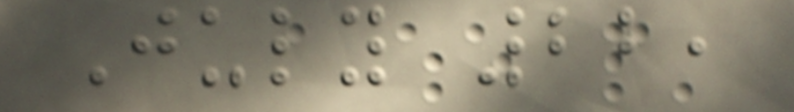July 22,
